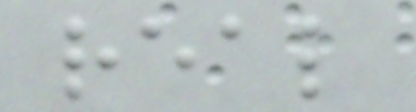real
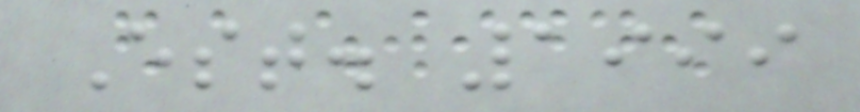Est. 1999
